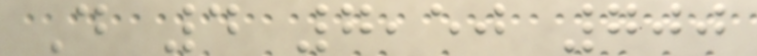D 4 7,50 700
